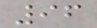96
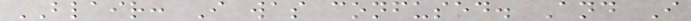BLAIR: I was confused. And I
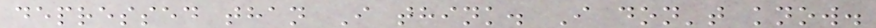depressed than I think. I don't know.
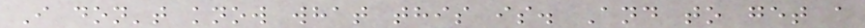I don't know what this is. And to get a
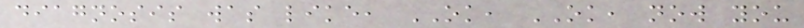diagnosis was like, OK, OK, now you
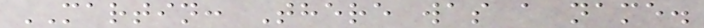MARTIN: There was a name.
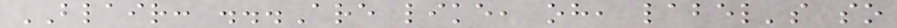BLAIR: ...Are like, oh, label's so
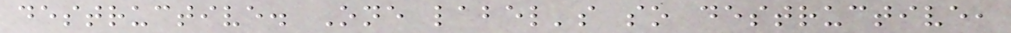destructive. One label's so destructive,
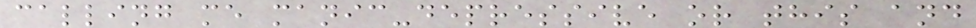calling me manic-depressive or this and
